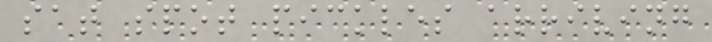sat spot pickles arriving
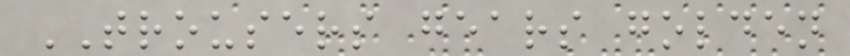TROUSERS gears golden
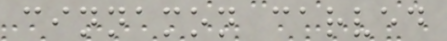cinnamon carved
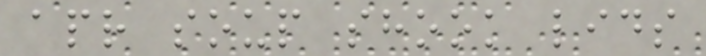apr soup shook lids
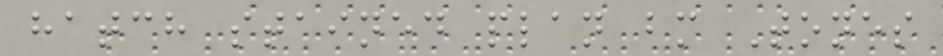hatch stained plan bm Tones
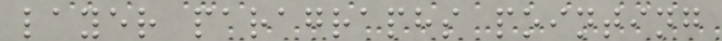layer paragraphs pointing
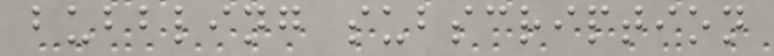bubbling subscription
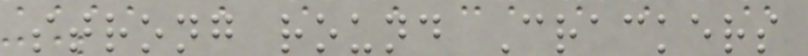strong round Crackers
